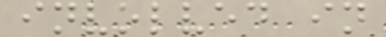involved in
